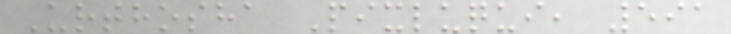Urthosha Pixluqui, 591
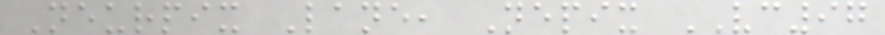Neurpix Lane, Nepix VC97
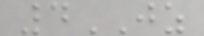4JZ
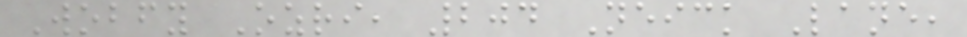Wobfy Ozri, 204 Neick Lane,
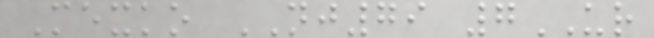Mexko NJ79 7UR
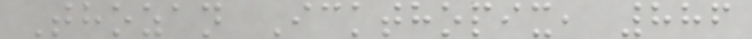Thozan Ickthopix, 886
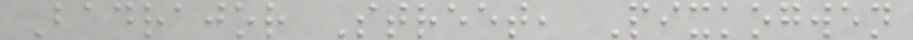Badrajor Street, Pixkogwen
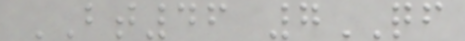BT46 7QF
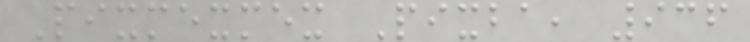Pixmexmex Pixba, 936
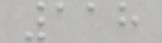118
